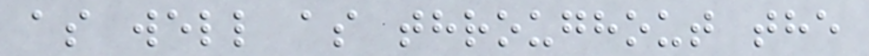as well as throughout the
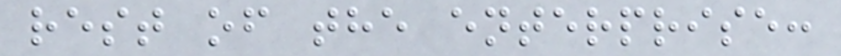rest of the enterprise:
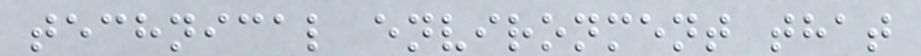technical environment that
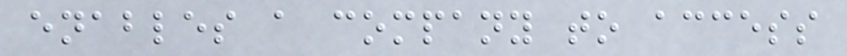enables a company to access
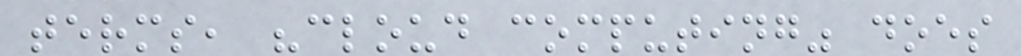terms, "cloud computing" does
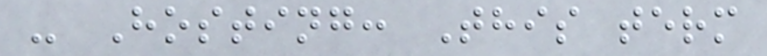- Hosting: This term
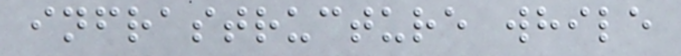infrastructure while
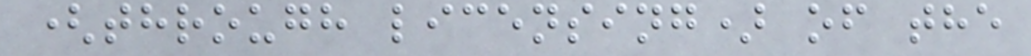(through licensing) of the
